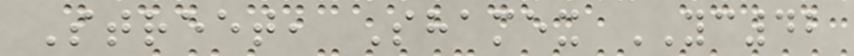Street, Shamex YC42
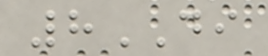8DI
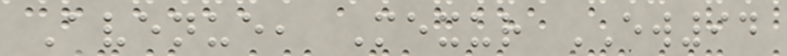Avenue, Mexur EW94
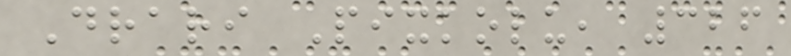Drari Pixkolu, 326
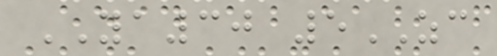YA30 5ZC
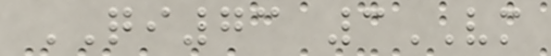QI73 3VM
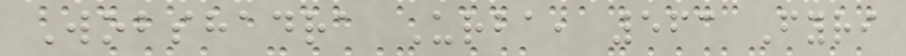Wobshadra Urba, 563 Fyri
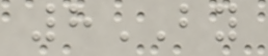8BY
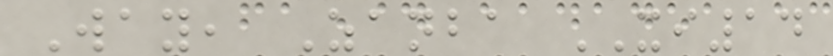Way, Zanba XI14
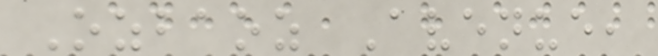Ozbaoz Avenue,
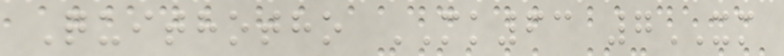Quithotho MK63 7XM
